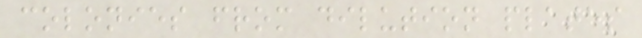colonies from dilution plates
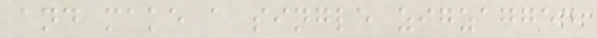and make a single zigzagged
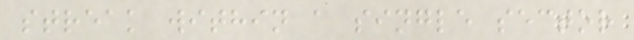streak within a single sector
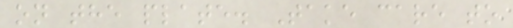on the plate. Take care to
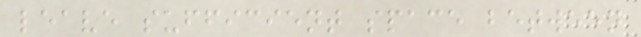leave sufficient space between
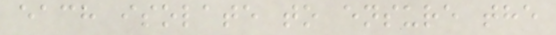each isolate to ensure the
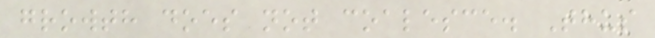growth does not coalesce. Thus
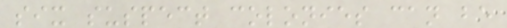six suspect colonies can be
